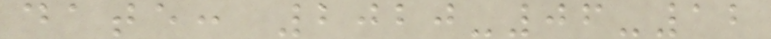date: 2020-06-12
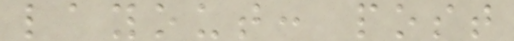layout: post
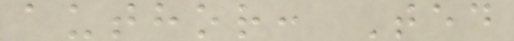author: Ted
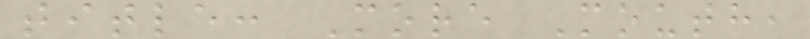title: More Mouth,
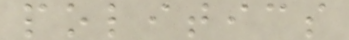politics
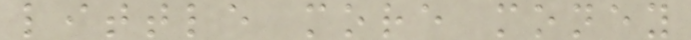little more money
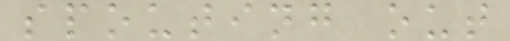spouting out
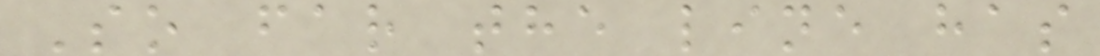So far the line has
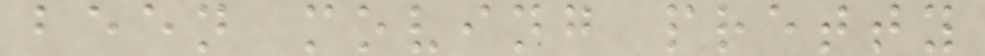been moving pretty
